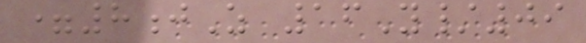=8jZ 16Y/09
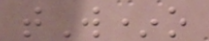tW*o
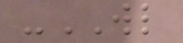-WL
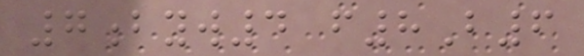7byw4 f8B6
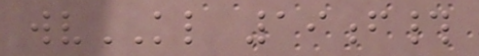wvKL 19f#
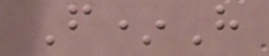F*H
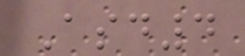Asd4
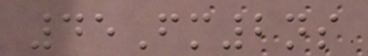45Fm2ns
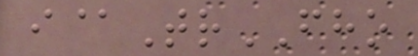i@TrFHO
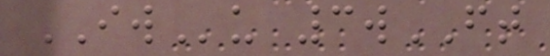IWu 3wFT
